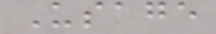Usage
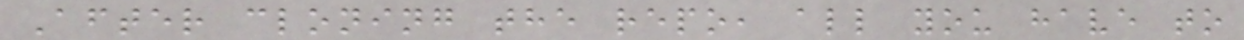After cloning the repo, all you have to
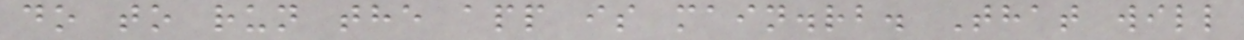do to run the app is main.rb. That will
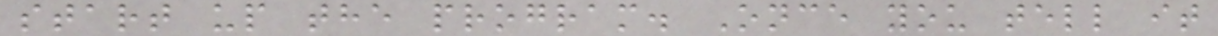start up the program. Once you tell it
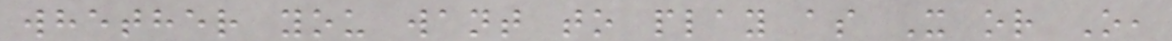whether you want to play as X or O,
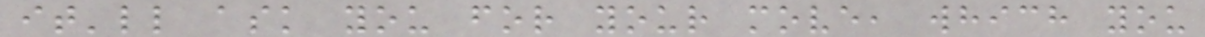it'll ask you for your move, which you
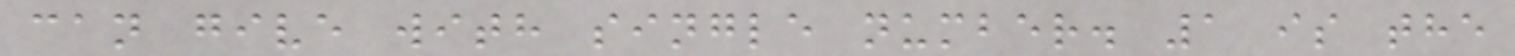can give with single number. 1 is the
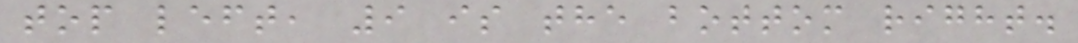top left, 9 is the bottom right.
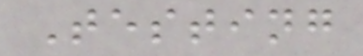Testing
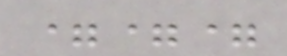===
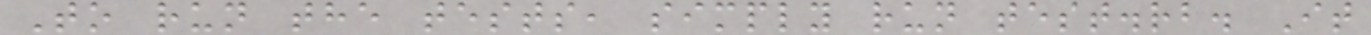To run the tests, simply run test.rb. It
